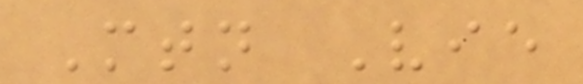Mtn Vie
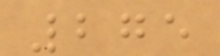275
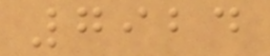7924
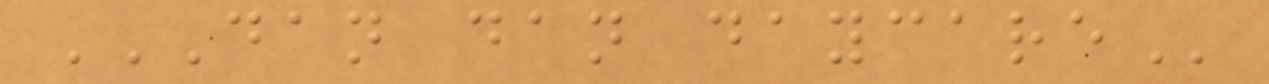DAN DAN DAYCARE
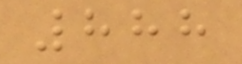888
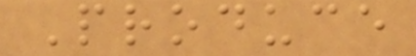Produce
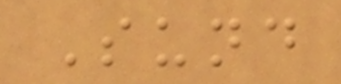Sund
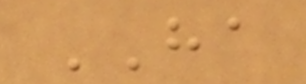HA
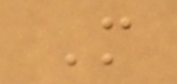M
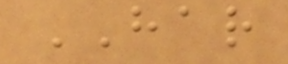HAR
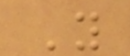Y
